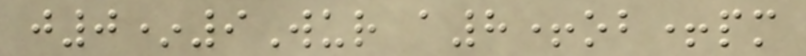j0*9Wur a8+ob+pm
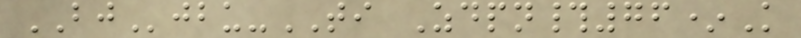BJjbu-TI Zdpn#76*K
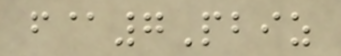f@7Pbiz
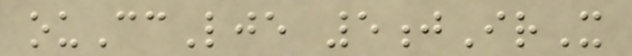ouCcLje 5jIrX
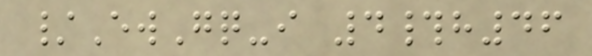/EwGq-i 4#h46
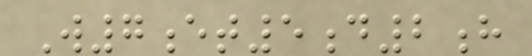W7et5d2h
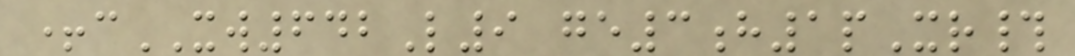+cXW642L9 ge3h1pXr#
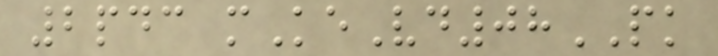2pdc mKeVd08PK
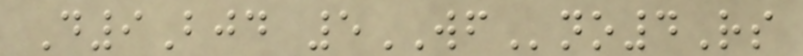D9Bjd 5WFno4Rs
